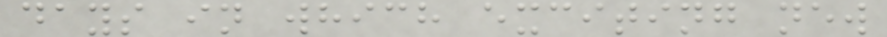days in which exciting new
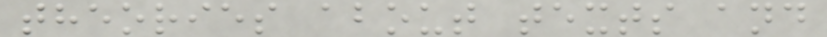theories about texts and
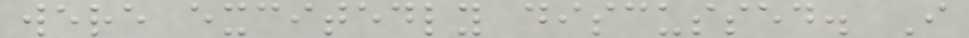were excitedly discussed. I
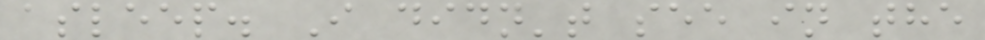asleep. I didn't see in the
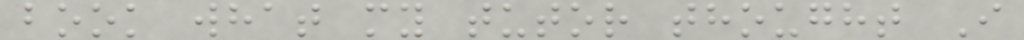book what my tutor thought I
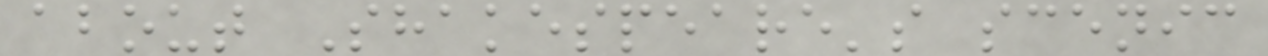about Shakespeare's scenic
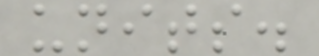units.
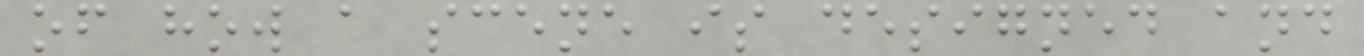of how a scene is designed and
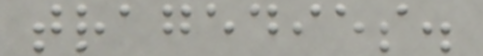tragedies.
